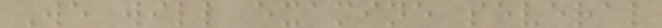We will examine several
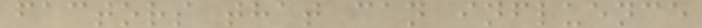factors that can influence
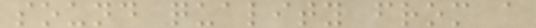sound quality from a
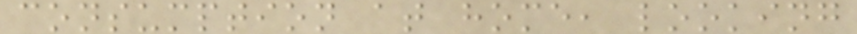consumption at home, looking
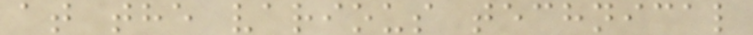at the various technical
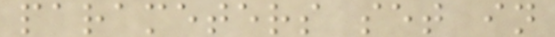parameters set in
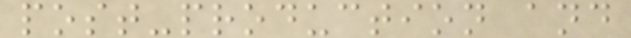post-production and
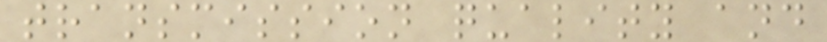transmission quality and
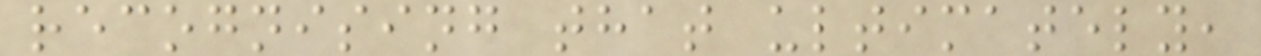recognising that ultimately,
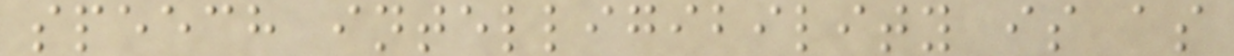speech intelligibility is as
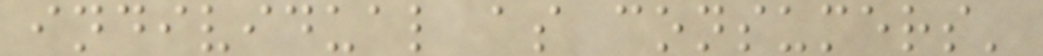individual as consumers'
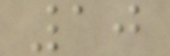10
